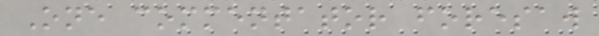One commentator foresaw
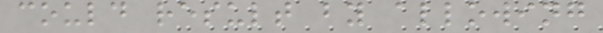could result by allowing
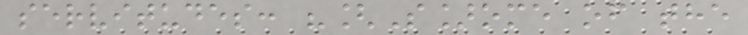servitudes: "[S]ome of the
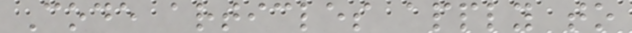Code articles apply to
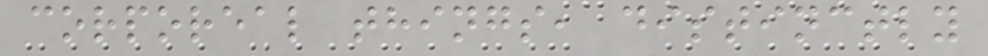corporeal things, distinctly
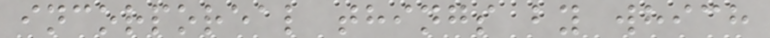incorporeal things by which
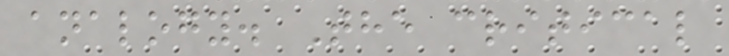analogy. The critical
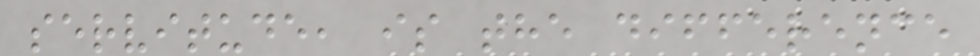servitude, is the difference
